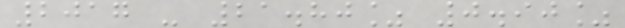2017 - 21.80% 0.90%
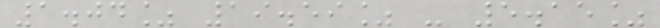1.04% 19.59% - 5.15%
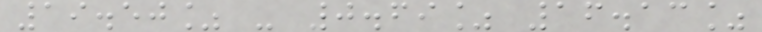19.50% - 0.69% 16.13%
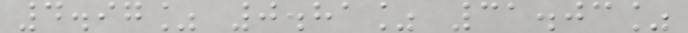4.97% 0.81% 31.03%
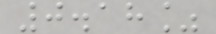0.18%
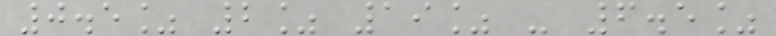0.5% 2% 19% - 6.5%
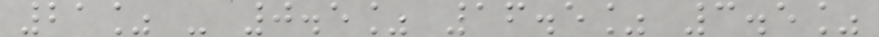21% - 0.5% 16.5% 3.5%
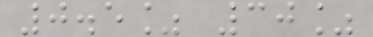0.5% 30%
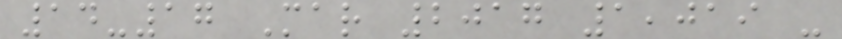14-17 Mar 2017 1,019 -
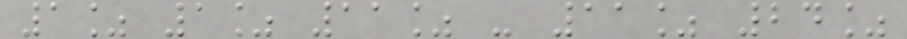1% 1% 11% - 11% 24%
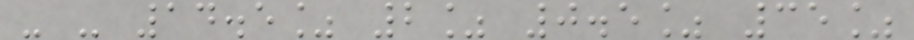- - 14.5% 2% 0.5% 35%
